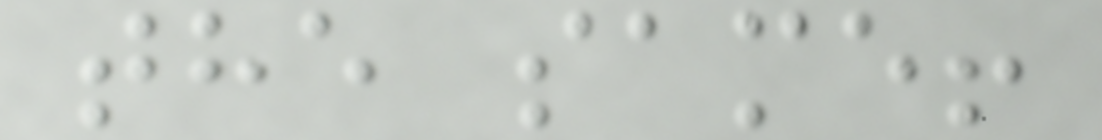the same!
